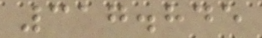317.845
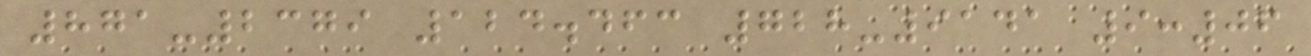871-2379 124.463 728-9141 9:06
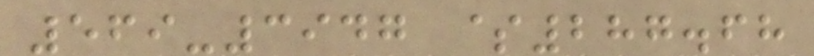569-3947 $287.68
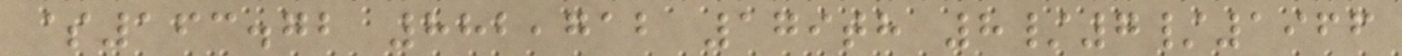$163.72 882,712 179th 8/7/1966
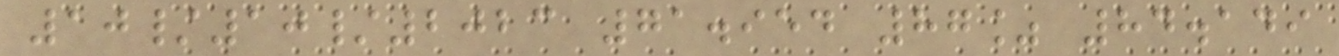10/10/2023 71.954 87% 84.149
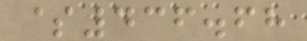$436.68
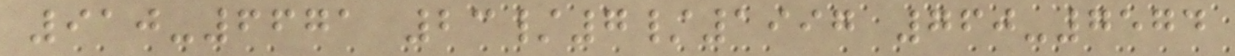910-6671 23/7/1997 760-7574
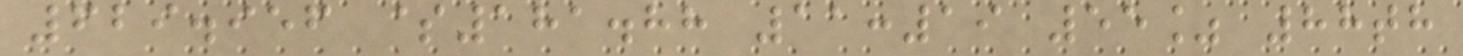629.956 $181.88 11:19 55% 88th
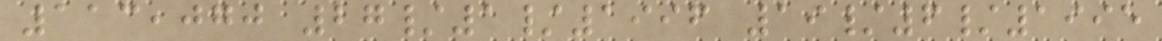113,070 27/1/1996 19/6/1995
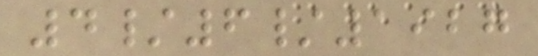4/6/1927
